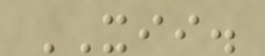XII.
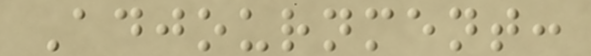Adjournment:
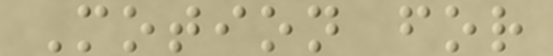Motion for
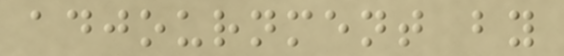adjournment by
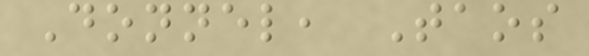Donnel, Taos
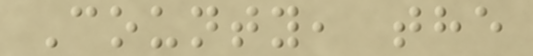County, the
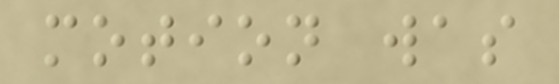motion was
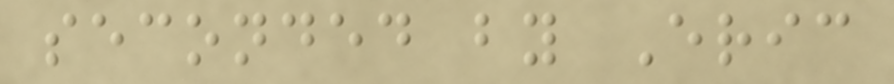seconded by Eric
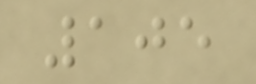105
